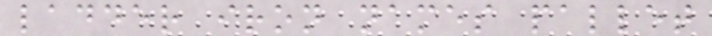ladder iron names pallet
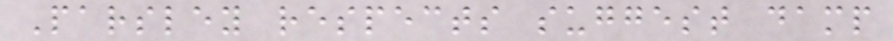Parsley respects suggest damp
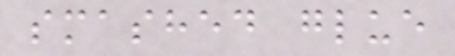smashed glue
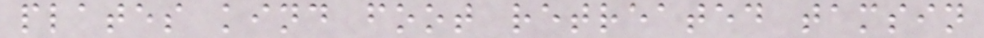plates kind foot retreated tamsin
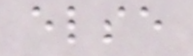else
